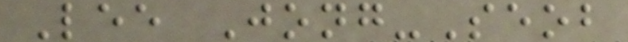Lee Jong-Seob
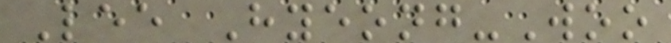Lee Hyeong-Woo
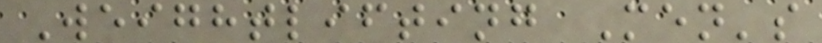Weightlifting Men's
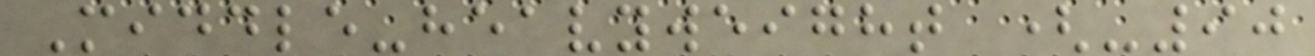Middle-heavyweight (-90
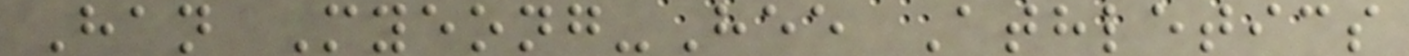Han Myeong-Hee Athletics
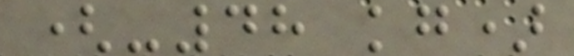(-48 kg)
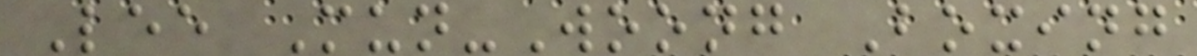Lee Mun-Woong Boxing
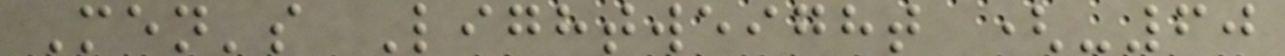Men's Lightweight (-60
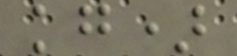kg)
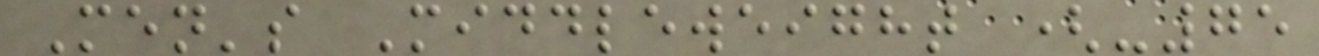Men's Middleweight (-75
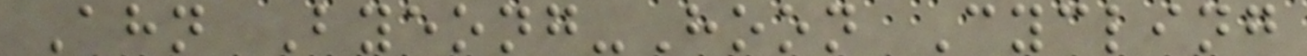Ahn Byeong-Hoon Cycling
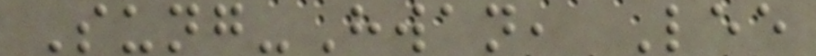Sung-Hwan, Lee
